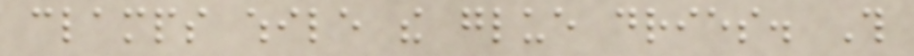clamps while the glue dries. This
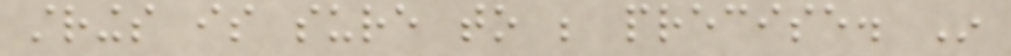strings is sure to be precise. In
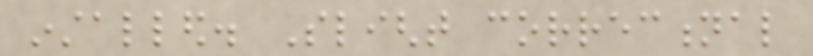installed. Slight correctional
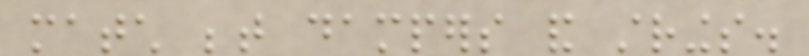match between dampers and strings.
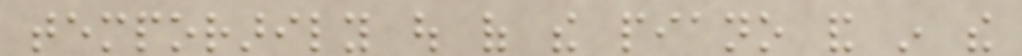temporarily out of the piano and in the
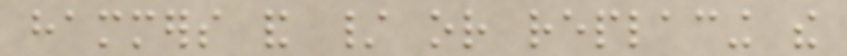hammers and / or replacing the
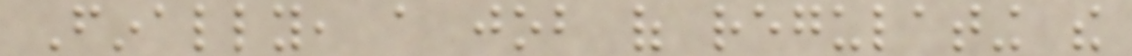Finally, a job of regulating the
